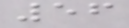56
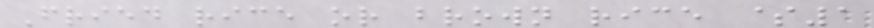Fried rice or brown rice $1
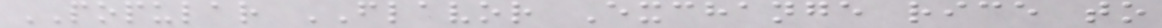POPULAR FLAVOR Exchange rice to
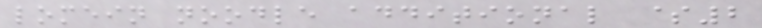lomein noodle additional $2
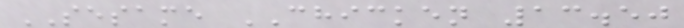SESAME CHICKEN 13.50
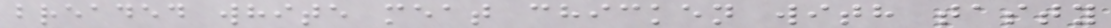breaded white meat chicken with tasty
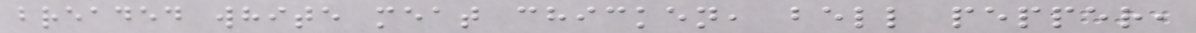breaded white meat chicken, bell pepper,
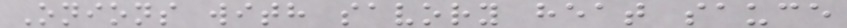Onions with savory heat sauce
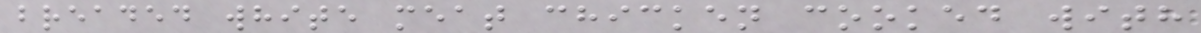breaded white meat chicken cooked with
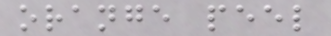orange peel
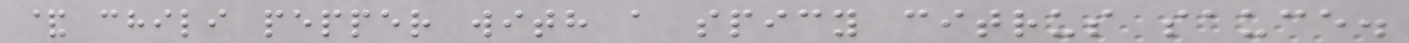& chili pepper with a spicy citrus sauce.
